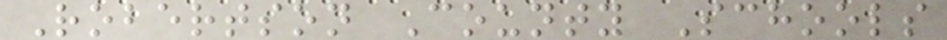Robertson County Schools
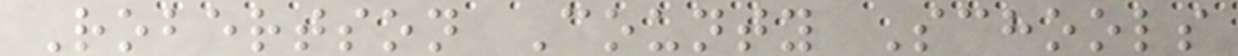Robertson County Schools
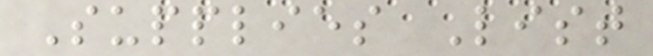Supplies List
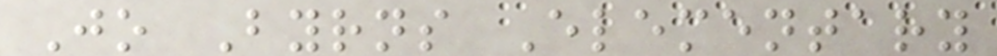Jo Byrns Elementary
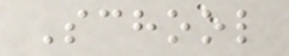School
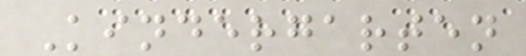Kindergarten
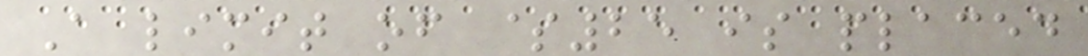A limit of $25 is placed
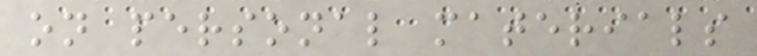on personal materials
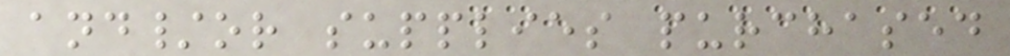and/or supplies purchased
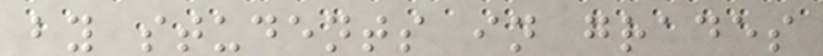by students in grades
